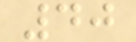40
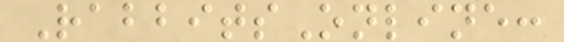RabbitsOnline:
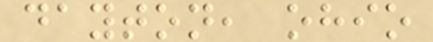dayton, ohio
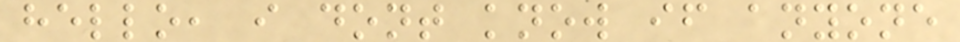hello, i dont know if anyone
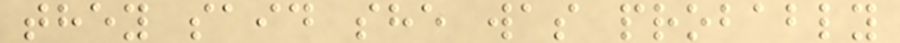they said she was probably
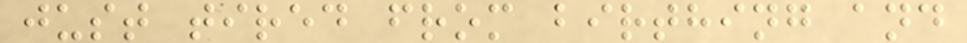just tired from birthing and
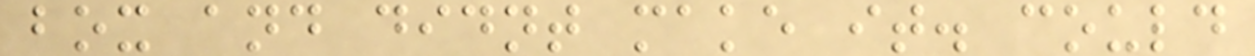box and didnt make it. could
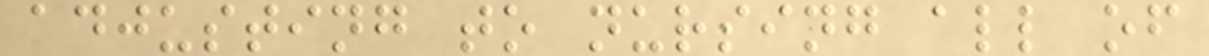adjusting to nursing all of
